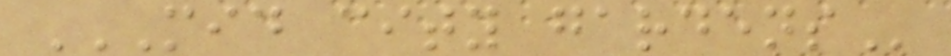MID CITY GARDENS
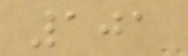101
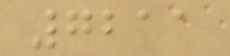7211
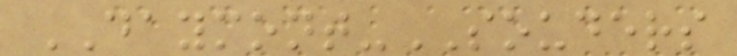DAYMONT-SOUDERS
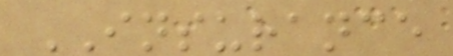INSURANCE
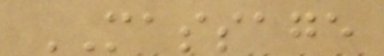MASSAGE
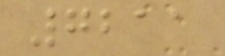7211
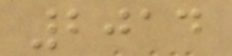2014
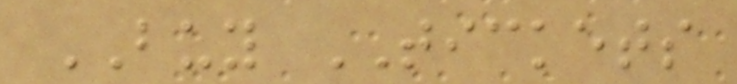BUY TICKETS
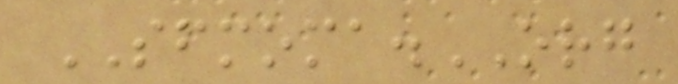SFMOMA.ORG
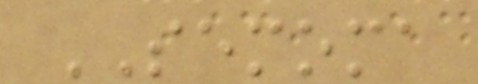SEMOMA
